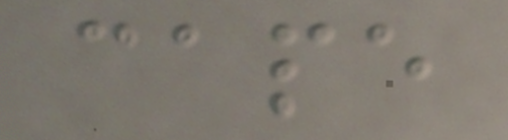cape
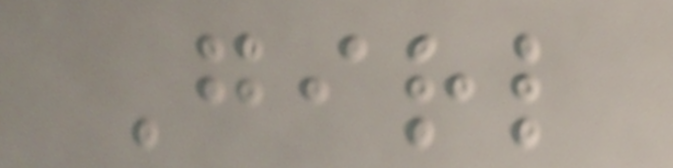Girl
